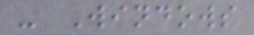- Windows
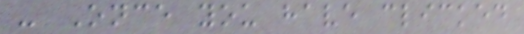- Once you have clicked
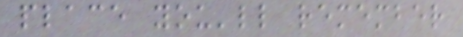place you'll remember
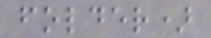folder)
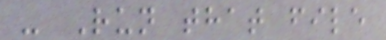- Run that file
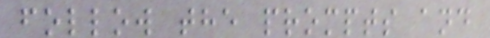follow the prompts and
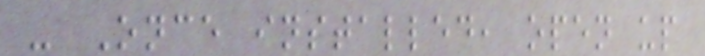- Once installed, open up
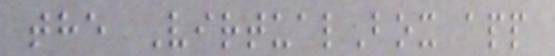the VirtualBox app
